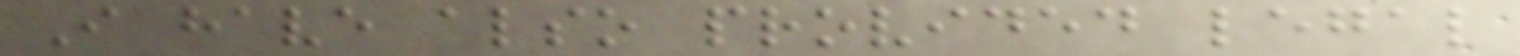I have also provided legal
